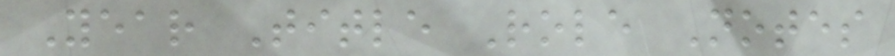Year Title Role Notes
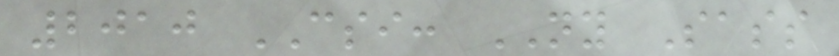2010 CSI: NY Sass
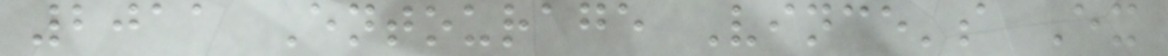2011 Entourage Vince's Ex
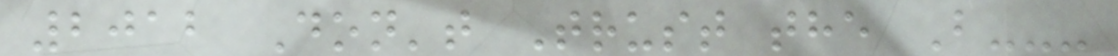2012 Don't Trust the B---
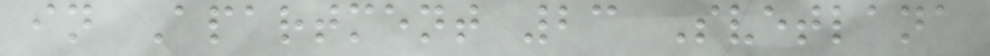in Apartment 23 Svetlana
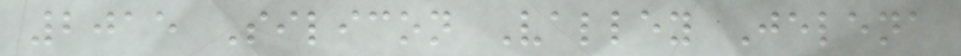2015 Silicon Valley Jelena
